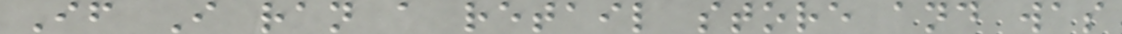If I ran a retail store and was
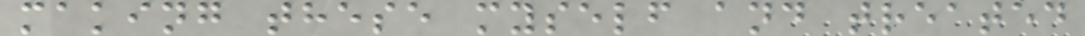making these myself and treated
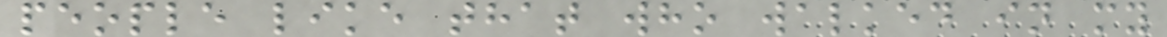people like that who walked in my
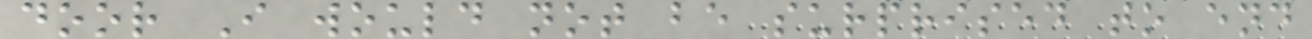door I would not be surprised to end
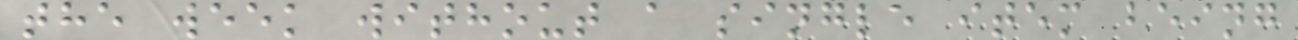the week without a single item being
